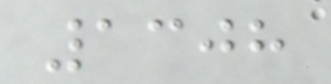1308
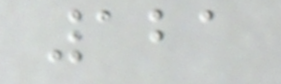121
